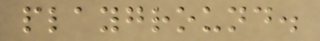playground.
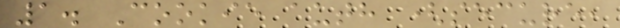1. Cookie auth (secure,
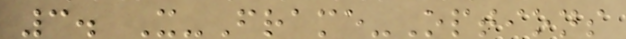3. X-Frame-Options
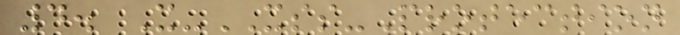4. X-XSS-Protection
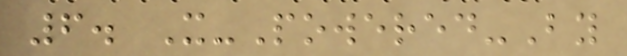6. X-Powered-By
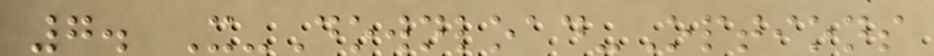7. X-Download-Options
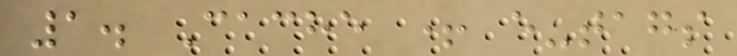1. Cache + e-tags
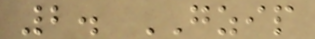2. GZIP
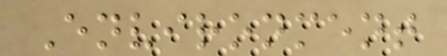Environment
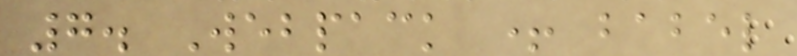7. Webpack + babel
